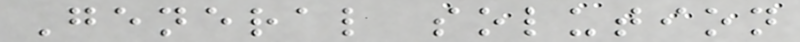General solution
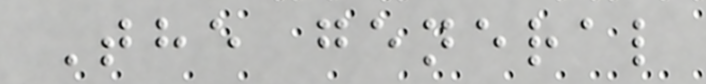The general
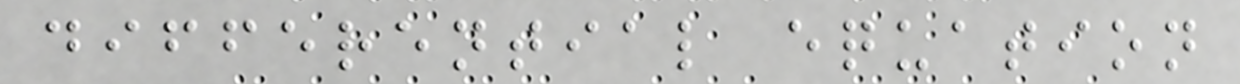differential equation
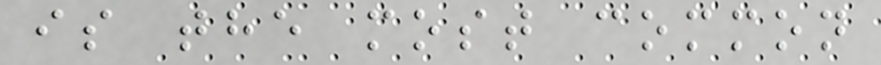is the most common
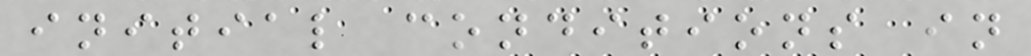initial conditions in
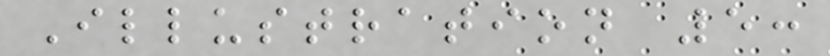Illustration 5:
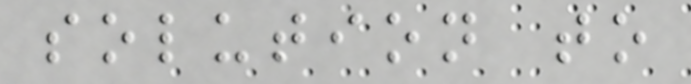solution to
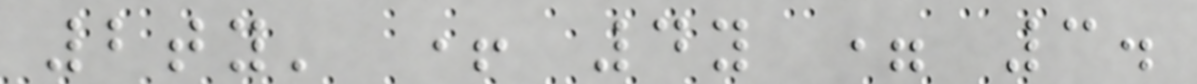2ty' + 4y = 3.
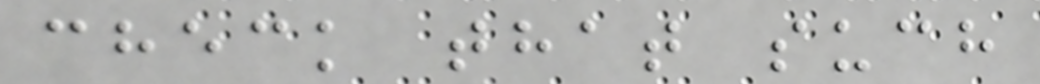check that such
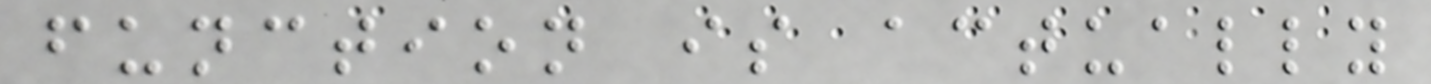function is actually
